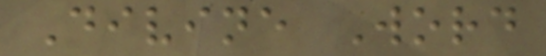Divine Word
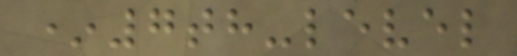*7th-level
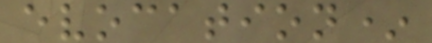evocation*
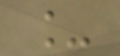_
